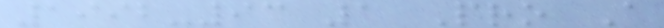1992-93 1 Pro A
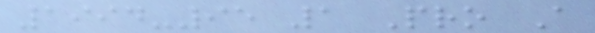1994-95 1 Pro A
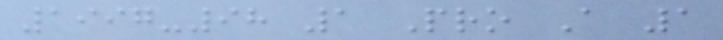1997-98 1 Pro A 1
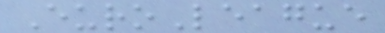EuroLeague
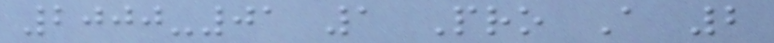2000-01 1 Pro A 2
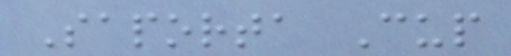Saporta Cup
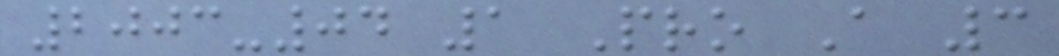2003-04 1 Pro A 3
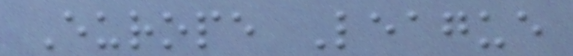Europe League
